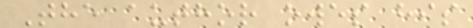The author owes his
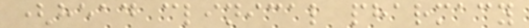(head clinical pharmacy
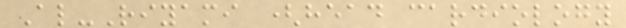Al-Riyami (head cardiology
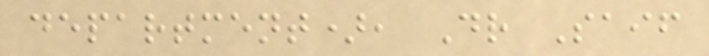department), Dr Saif
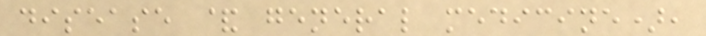disease & general medicine),
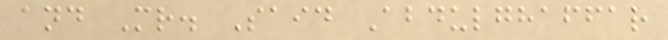and Mr. Said Abdulghaffar
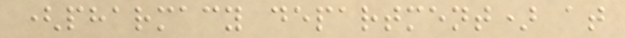(pharmacy department) at
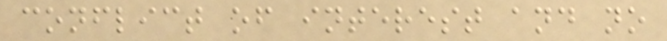conflict of interest and no
